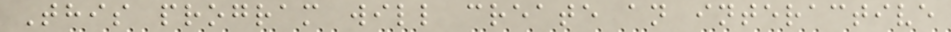This program will create an interactive
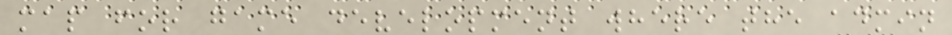map for game development where the admin
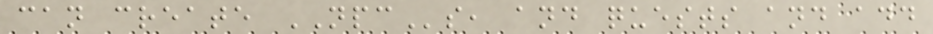can create NPCs, and quests and add
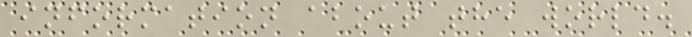information about the world.
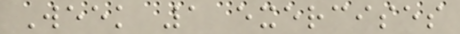Week 1 exercises
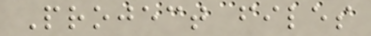Project files
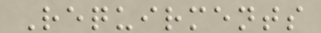Requirments
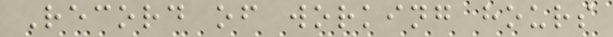Record of working hours
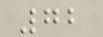72
